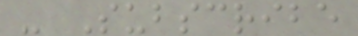- Subscribe
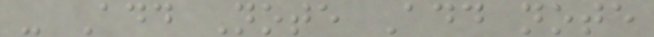- Add Note Add note
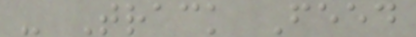- Track Feed
